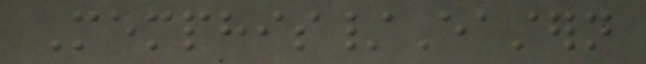Memphis/Eastern
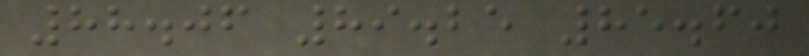88.06 89.25 85.60
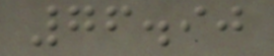76.90
